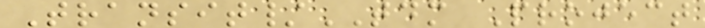Transit/TDM Project
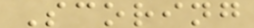Scoring
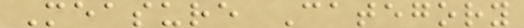Measure Category
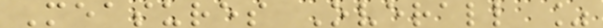Measures Overall %
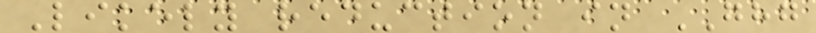Likely reduction in GHG
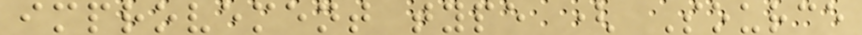improvement type ( Source
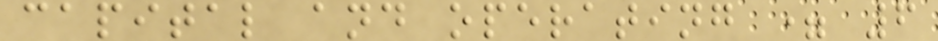capital and operating = 6
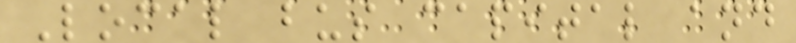Local bus capital and
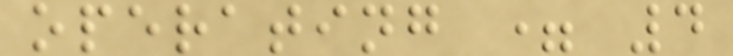operating = 4
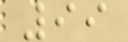99
